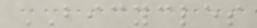BICYCLES
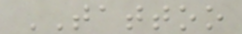TATTOO
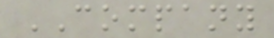COMPANY
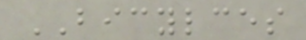BICYLCES
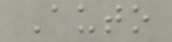Auto
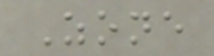Zone
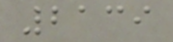2139
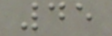45
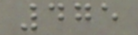475
